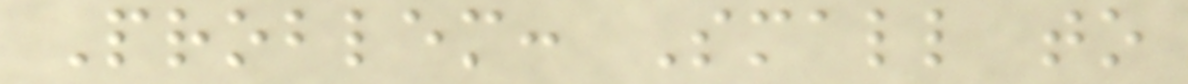Problem: Small to
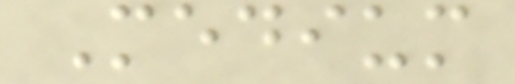Medium
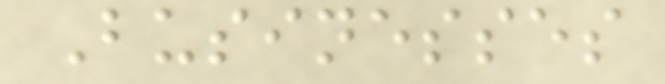Businesses
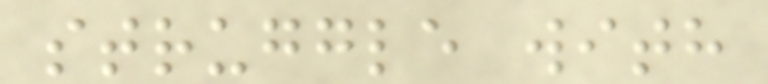struggle with
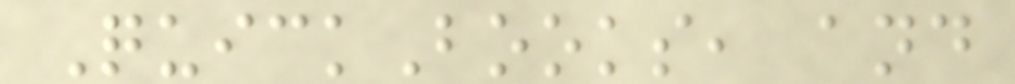QuickBooks, and
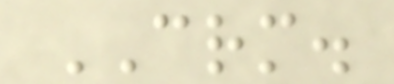CRM.
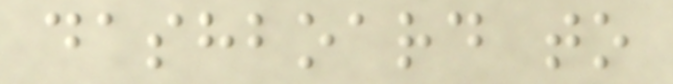dashboard to
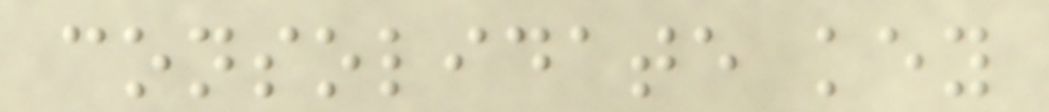consolidate key
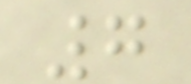7
